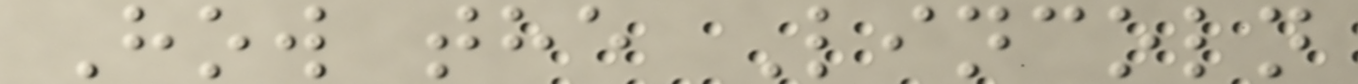How the Lincoln
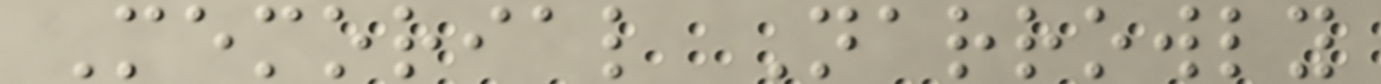Memorial Narrowly
